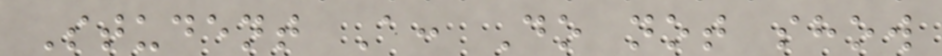Student A: Do not show
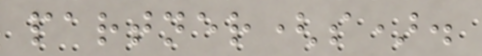partner(s).
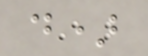d)
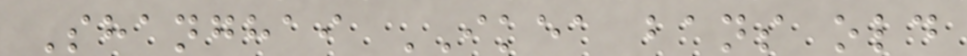Shanghai IKEA bans old
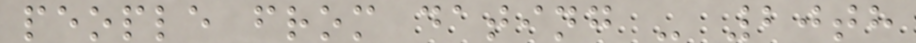people from dating - 20th
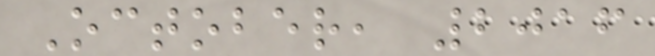October, 2016
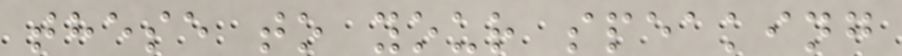these to your speaking
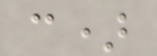c)
